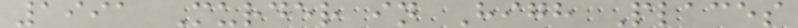1991 Murder in High Places
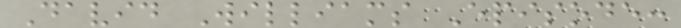David Williams Episode:
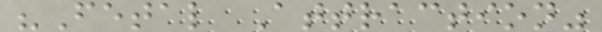"Fetal Attraction"
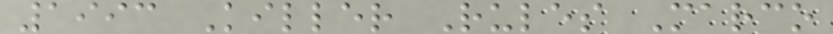1993 Killer Rules Marco
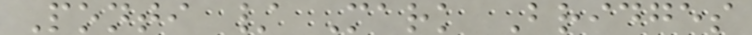Ponti / Mark Bridges
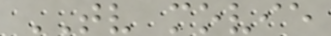TV movie
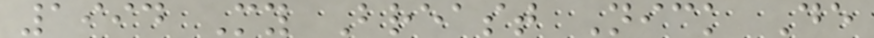1994 My Breast Nick De
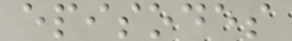episodes
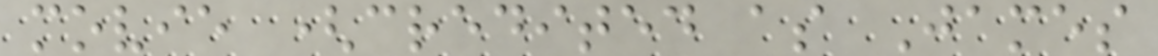movie (credited as James
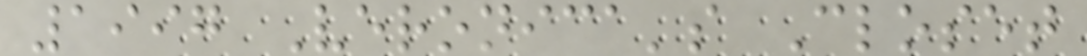1997 Veronica's Closet
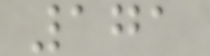171
